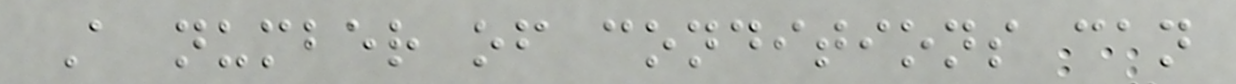A number of conditions can
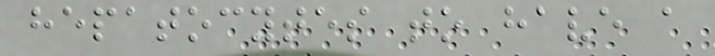hepatocytes to have a
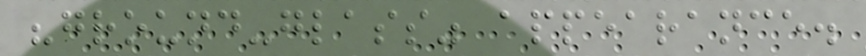"ground-glass" appearance.
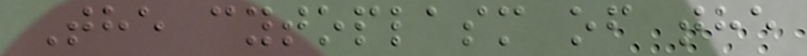The cytoplasm of the
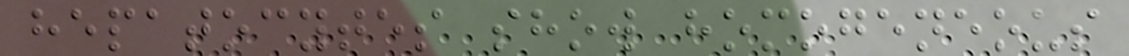hepatocytes show homogeneous
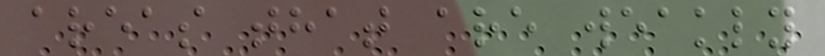areas that are weakly
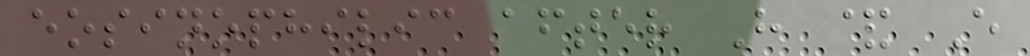eosinophilic after H & E
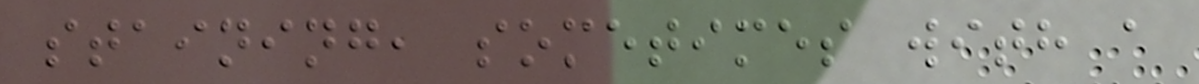staining, sometimes with a
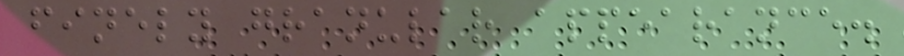finely granular appearance.
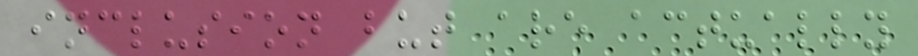inclusion but are actually
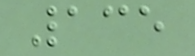135
